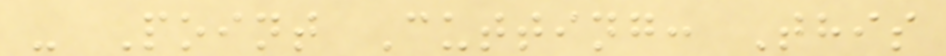- Point Cutting: This
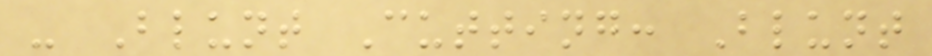- Blunt Cutting: Blunt
